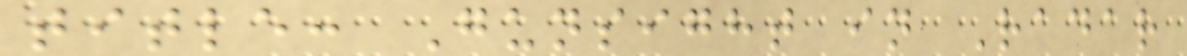title: Gunsight in Radar
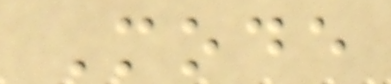Mode
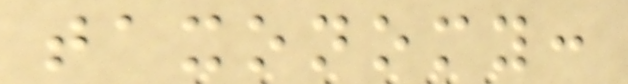taxonomy:
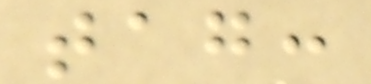tag:
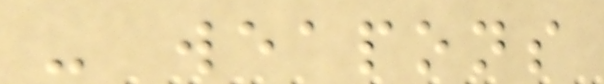- weapons
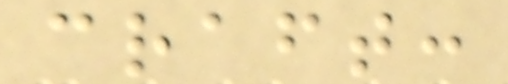craft:
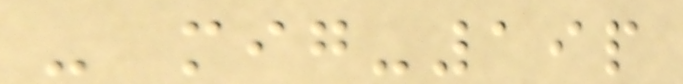- mig-19p
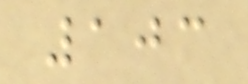103
